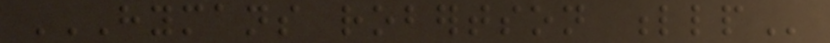HYMANS ROBERTSON LLP
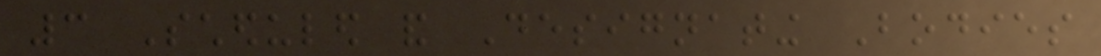3 Scheduled and Designating Bodies
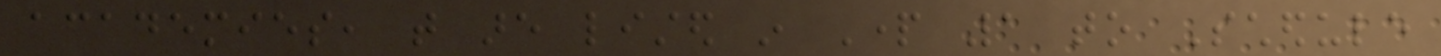academies, that are listed in Part 1 to Schedule
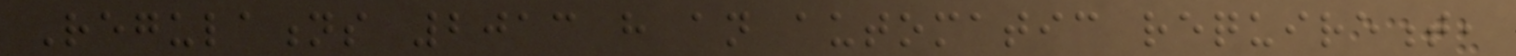Regulations 2013 have an automatic requirement,
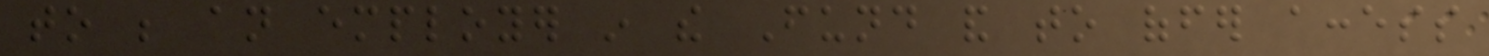to be an employer in the Fund and to offer access
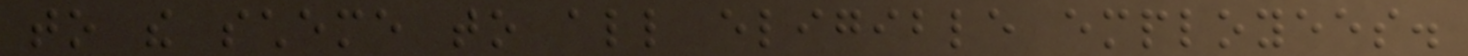to the scheme to all eligible employees.
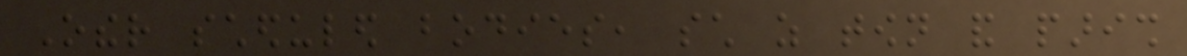Other scheduled bodies, such as town and parish
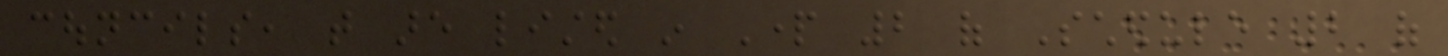councils, that are listed in Part 2 of Schedule 2 of
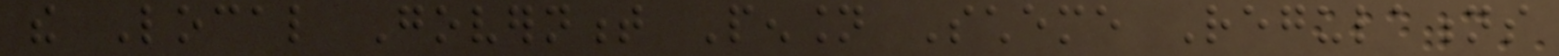the Local Government Pension Scheme Regulations
